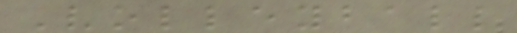Volleyball
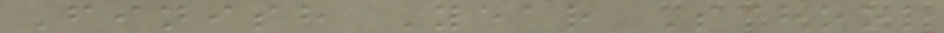Finish Year School
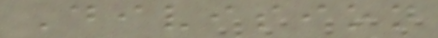Division
